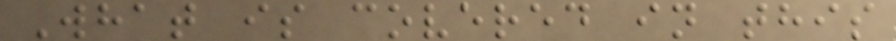What is covered in this
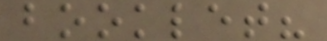booklet?
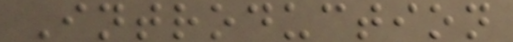Introduction
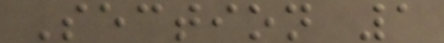Section 1
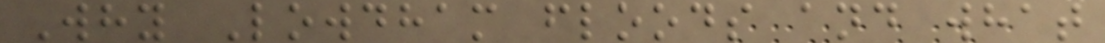Why Lowdham floods and what
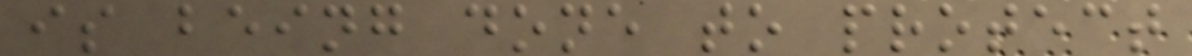is being done to protect
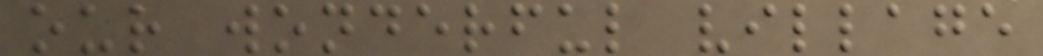our wonderful village
